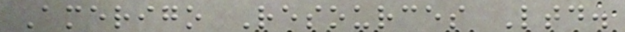Amerigo Resources Ltd.
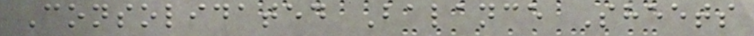Consolidated Balance Sheets
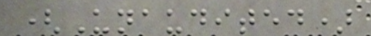(Unaudited)
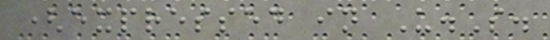(expressed in U.S.
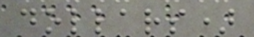dollars)
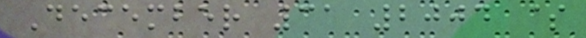December 31 2004 $
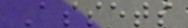Assets
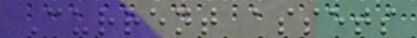Current assets
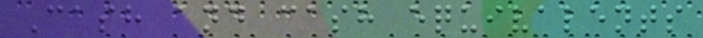Cash and cash equivalents
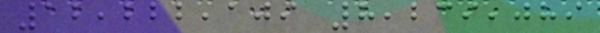12,222,109 8,239,089
